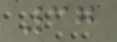37
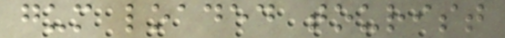gum loaded tourist
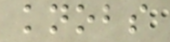knobs
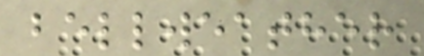bellweather
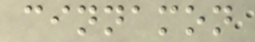cinnamon
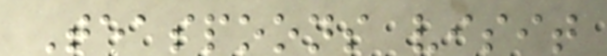Teaspoons visit
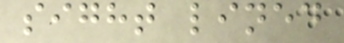sight lined
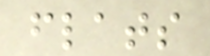flats
